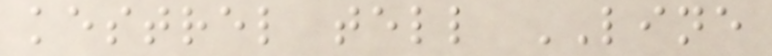kestrel tell LINE
